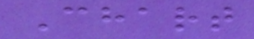Chart
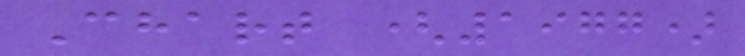Chart (1977)
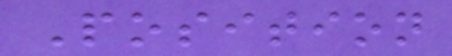Position
